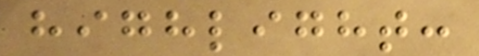highlight:
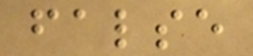false
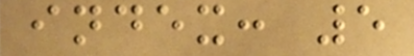index: 5
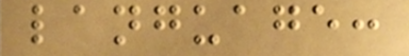language:
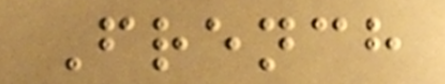French
